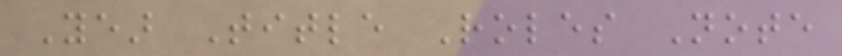Year Title Roles Note
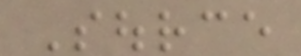Source
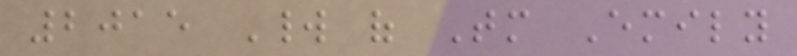2015 World of Tomorrow Emily
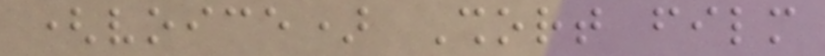(voice) Short film
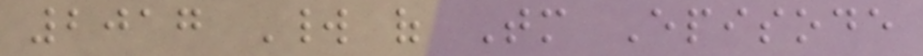2017 World of Tomorrow Episode
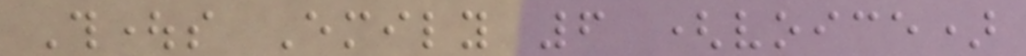Thoughts Emily 6 (voice)
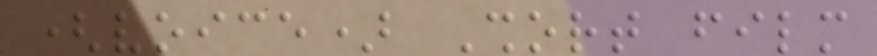(voice) Short film
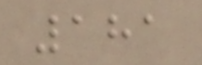181
